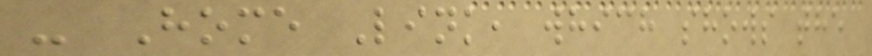- Home Link, which shows the
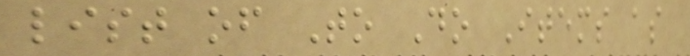list of To Do Items as
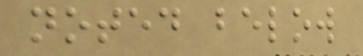noted below
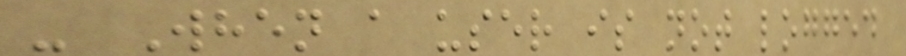- When a user is not logged
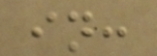in:
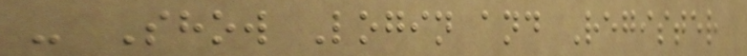- Show Login and Register
